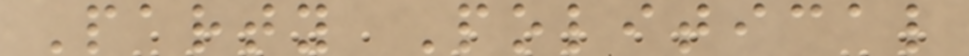Party Political
